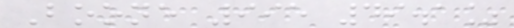Boone 995 49.1%
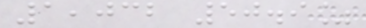1,032 50.9%
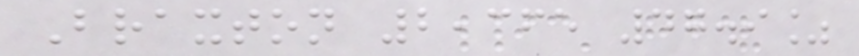Braxton 2,365 47.9%
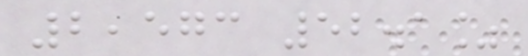2,573 52.1%
